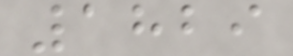1829
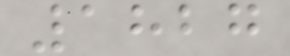1827
